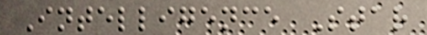Intelligence Star
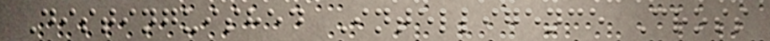Distinguished Intelligence Cross
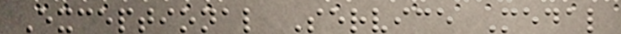Exceptional Service Medal
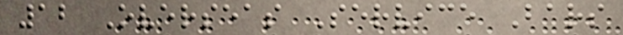12 Overseas Service Bars
